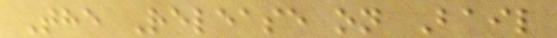The Release on Bail
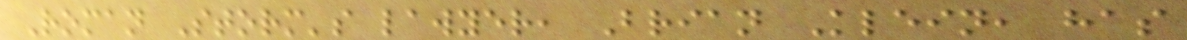Roman Storm's lawyer, Brian Klein, has
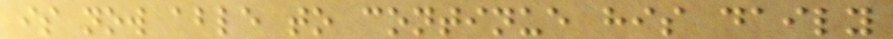is now able to continue his daily
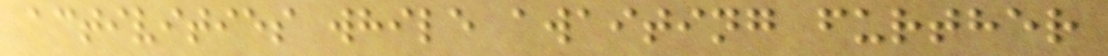activities while awaiting further
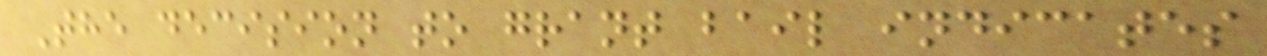The decision to grant bail indicates
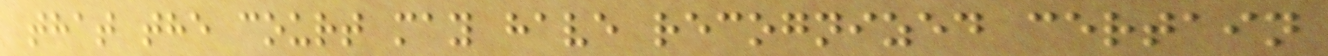that the court may have recognized certain
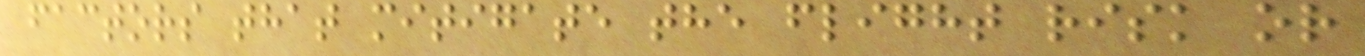factors that mitigate the flight risk or
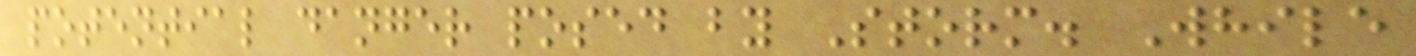potential danger posed by Storm. While
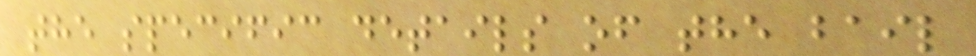the specific details of the bail
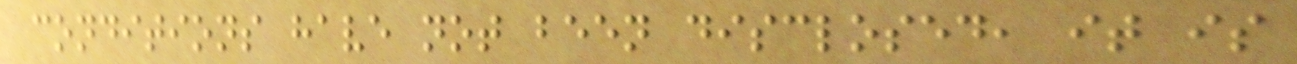conditions have not been disclosed, it is
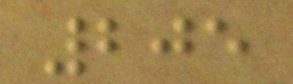205
